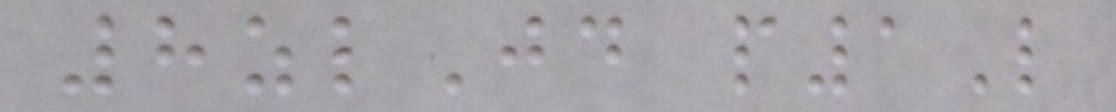8zlJd p1L
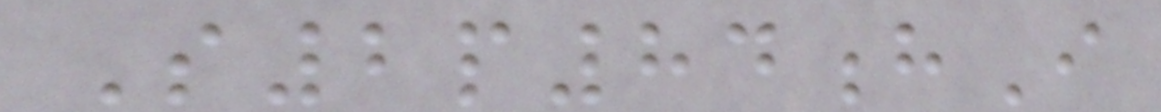S2p84hI
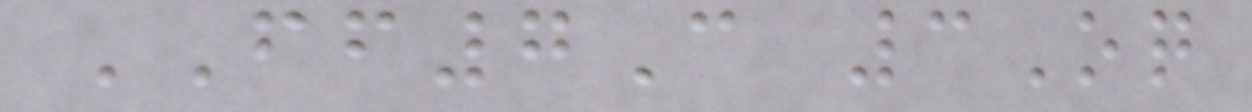FF7C 3Oq
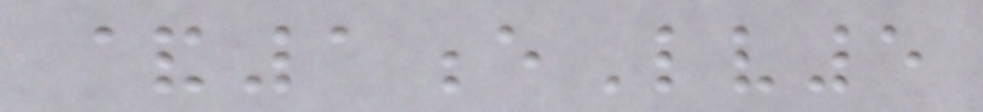&1eLv5
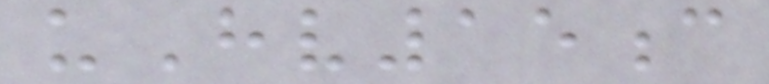uHv15c
